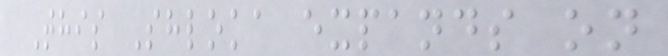This Shloka expands on
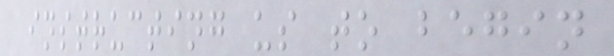instructing us to begin
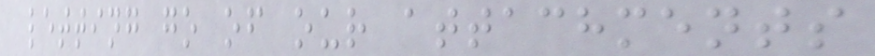letting go of our attachments
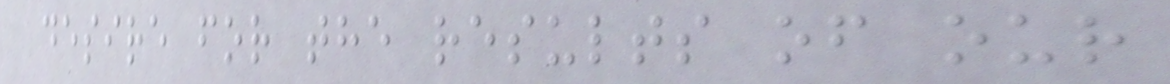desire for the results of our
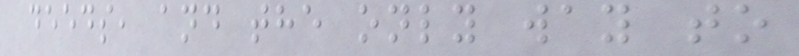deeds, and the only way to
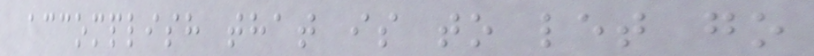accomplish that is to let go
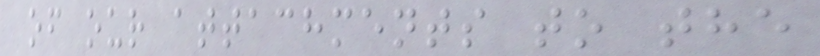of our attachments to the
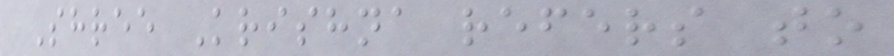Shree Krishna refers to
